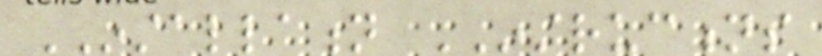INSTALLATION INSTRUCTIONS
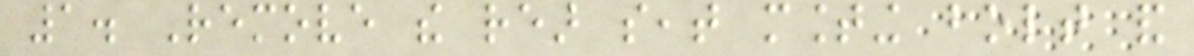1. Remove the rear seat mounting bolt and
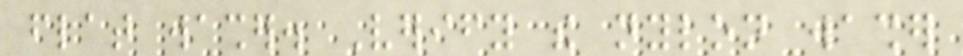flat washer. Verify the nylon washer
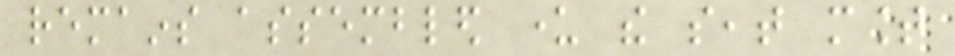remains assembled under the seat mount
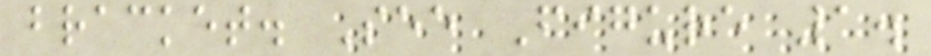bracket. See Figure 1.
